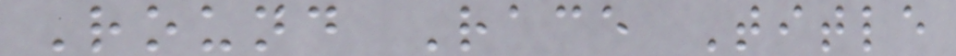Round Race Title
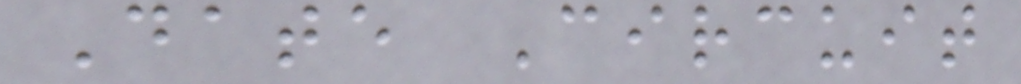Date Circuit
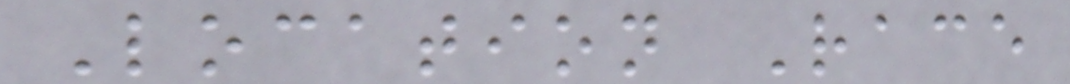Location Race
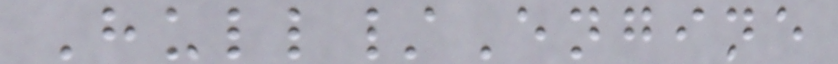Hull/Engine
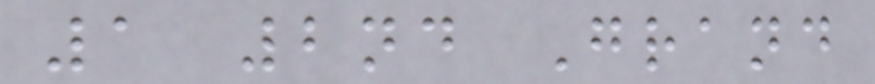1 2nd Grand
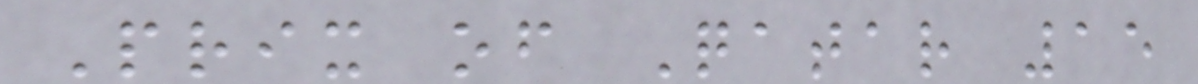Prix of Qatar 15
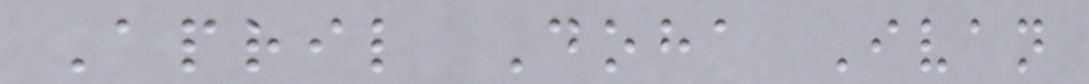April Doha Ivan
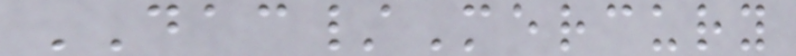DAC/Mercury
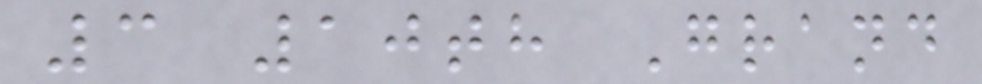3 10th Grand
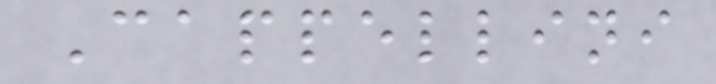Cappellini
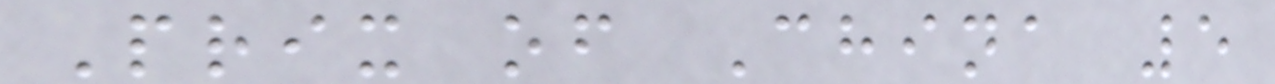Prix of China 5
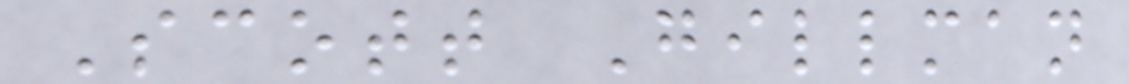Scott Gillman
